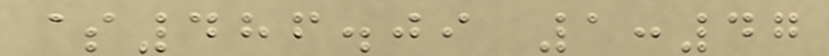$486.09 1:47
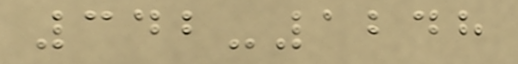342-1248
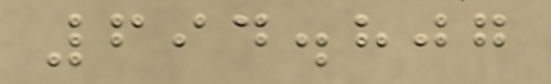694.807
